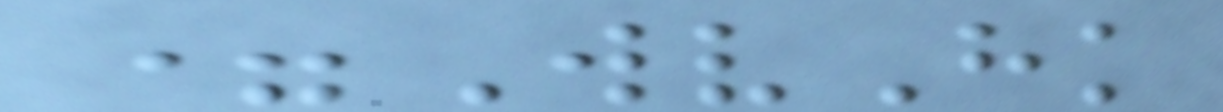=WvHk
